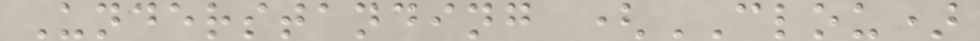Understanding (CLOU)
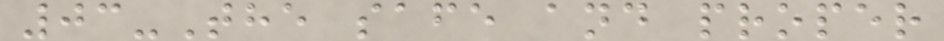03-The safe and proper
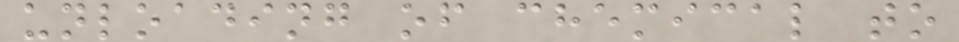unloading of chemical to
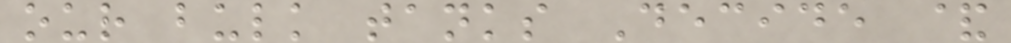our bulk tanks Decide &
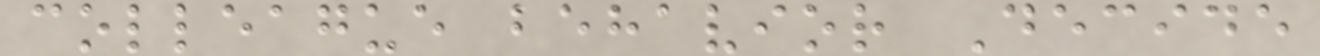colleague behavior Decide
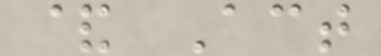& Act
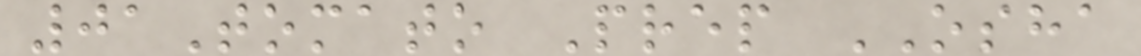01Tomato Prep OSHA
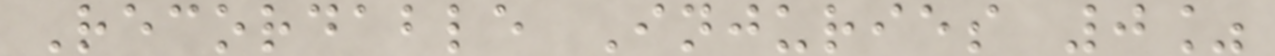Recordable Injuries 0%
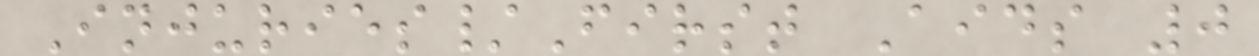Injuries/First Aids 0
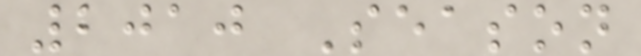2010 Season
